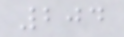204
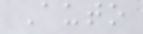Auto
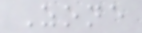Zone
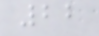22
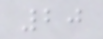20
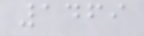1469
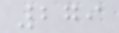279
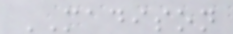MADISON
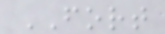FORT
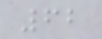62
